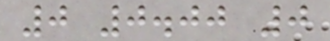0 0.00 0
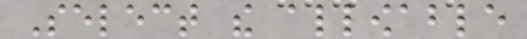Select the allowable
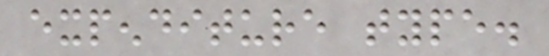expenditure type.
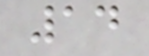14
